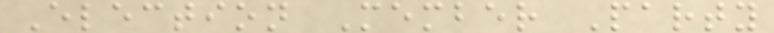Election Member Party
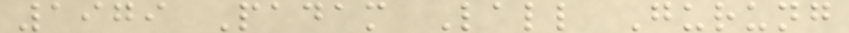1979 Padam Lall Gurung
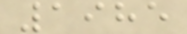1985
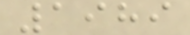1989
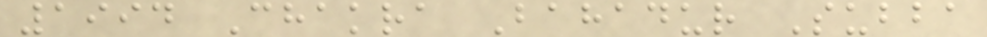1994 Chakra Bahadur Subba
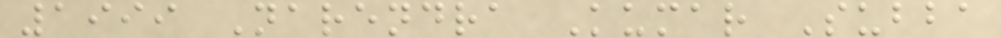1999 Narendra Kumar Subba
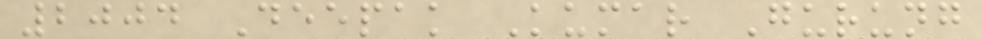2004 Deepak Kumar Gurung
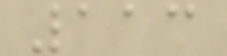113
